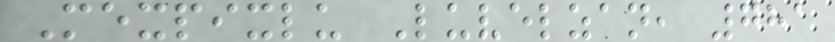Mexpixlu Luvelzan, 781
